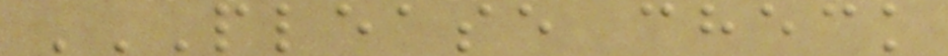PLEASE CHECK
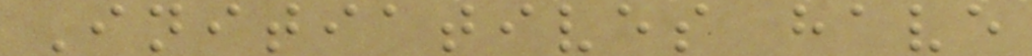Initiatives have
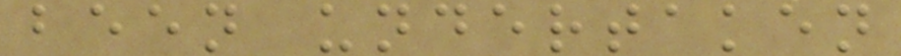been undertaken
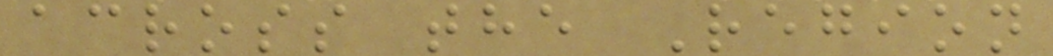across the Region
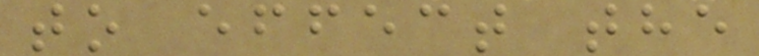to effect the
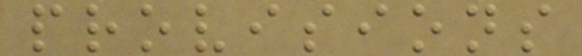provisions
